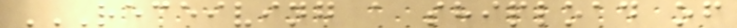RECEIVING A SHIPLOAD OF
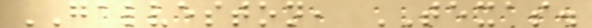GALVESTON, TEXAS.
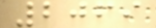2069
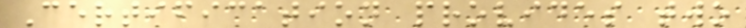Certification provides two
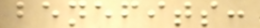benefits:
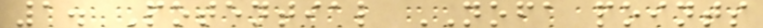1. Potential NOFA points
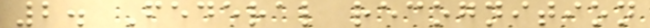2. Federal recognition
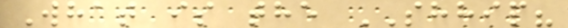What is the SHHIP?
